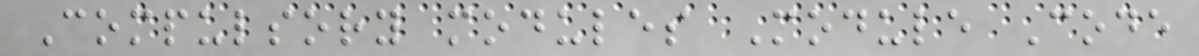Compulsory modules Module Code
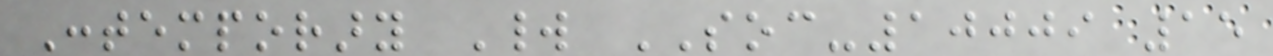Contemporary World SOC-10009 15
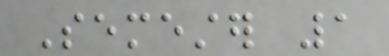Semester 1
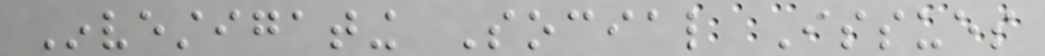Investigating Social Issues
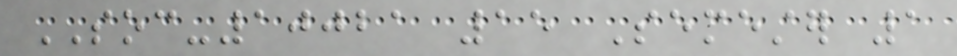SOC-10021 15 Semester 1
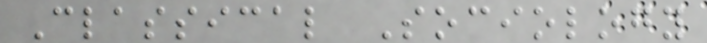Classical Sociology
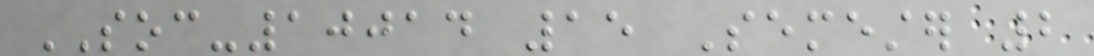SOC-10014 15 Semester 2
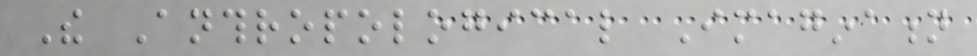The Anthropological Imagination
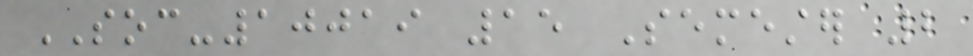SOC-10019 15 Semester 2
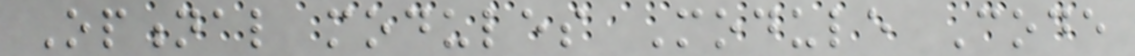Optional modules Module Code
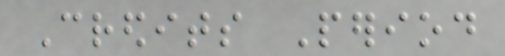Credits Period
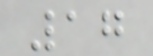17
